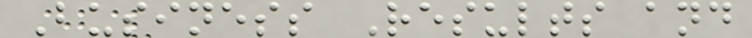Business Results and
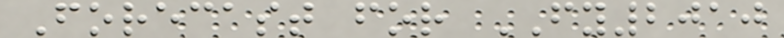Forecast for FY2010
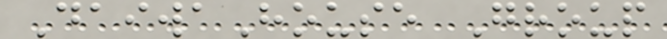DaiwaHouse Group
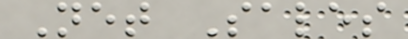Net Sales
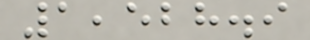1,528.9
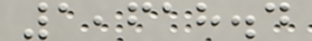1,618.4
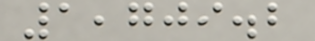1,709.2
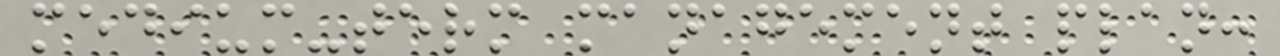medium-term management plan:
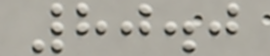80.0
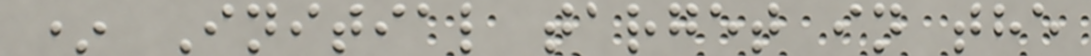* Initial target in the
